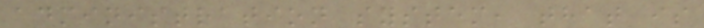administration system, that is
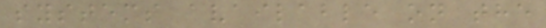systems available on the
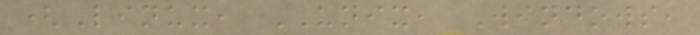(Linux, UNIX, Windows,
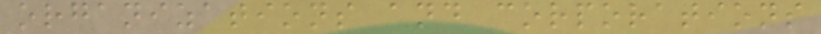organizations and corporations
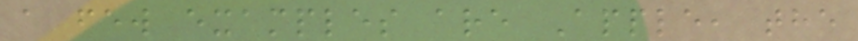a few examples are Apple, the
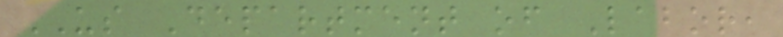US Department of Labor,
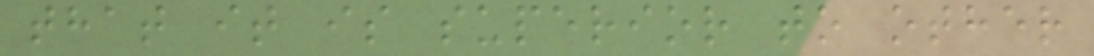that it is superior to other
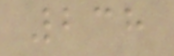238
